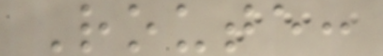Route:
